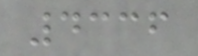4336
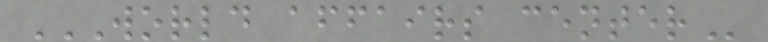WORLD AFFAIRS CENTER
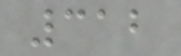312
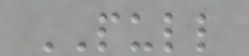PULL
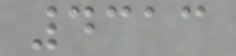4313
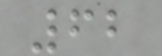62
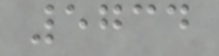5734
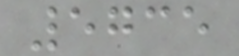5735
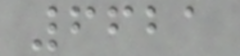6621
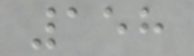158
